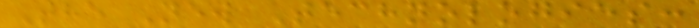The New Technologies:
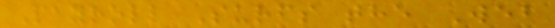Payroll Surfs the Web
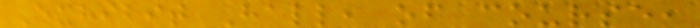Exhibit Hall, of course,
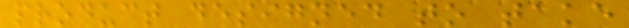product designed to take
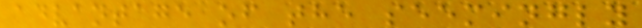advantage of the seemingly
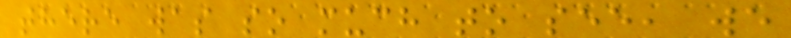there was so much to see, we
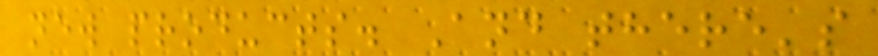new products. And there's
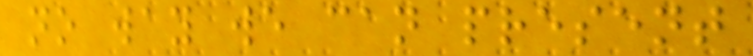no way we can present
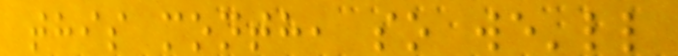this month, so we'll
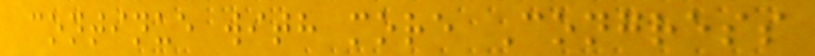continue with more Congress
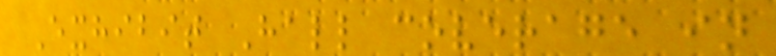Exhibit Hall coverage in
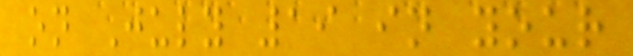on July 19 in your
